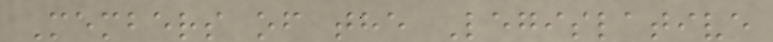Members of the Legislative
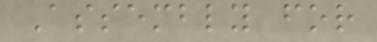Assembly for
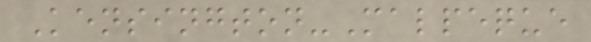Kensington-Malpeque
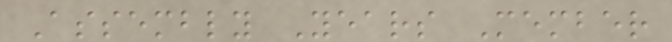Assembly Years Member
